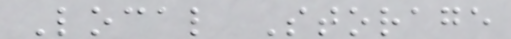Local Storage
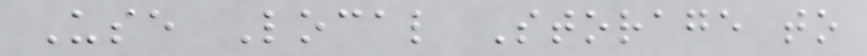Use Local Storage to
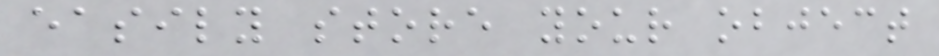easily store your object
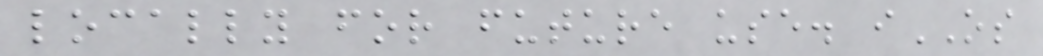locally for future use. iOS
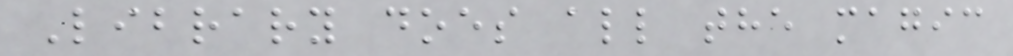Library does all the magic
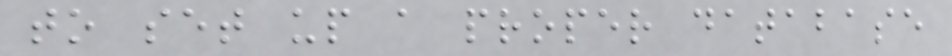to set up a proper database
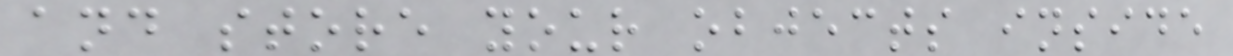and store your objects inside
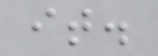it.
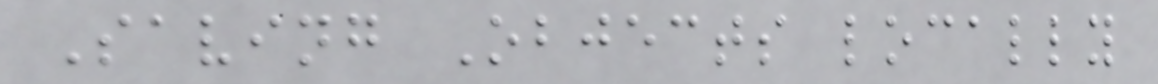Saving Objects locally
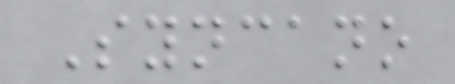Syncano
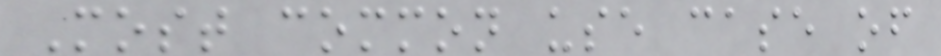Most common use case of
